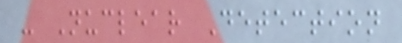- Nuclear Detection
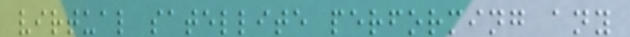virtual satellite performing any
